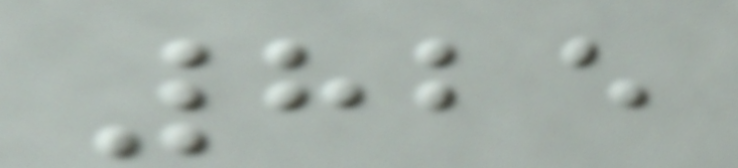825
